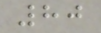80
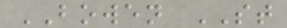BOWEN ST
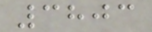3803
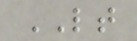LT
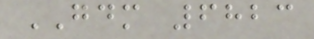GDM 6823
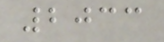2033
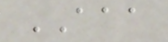AAA
